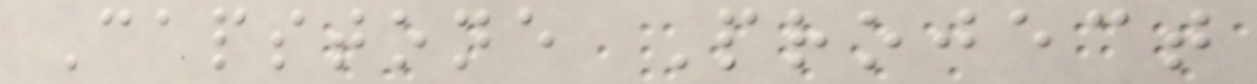Capstone Project
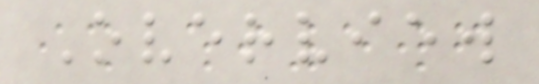Overview
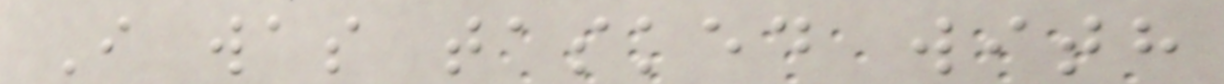I was tasked with
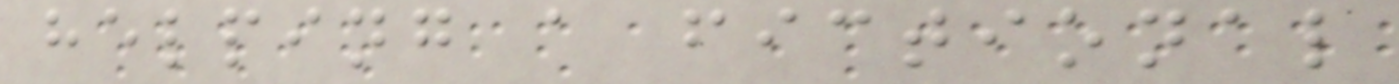helping a fictional
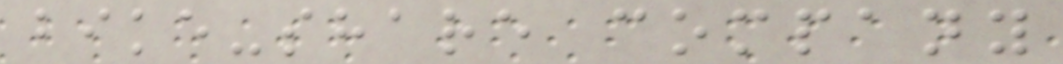bike-share company
